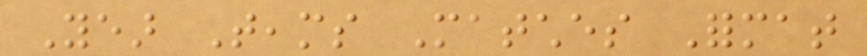Year Teams Matches Format
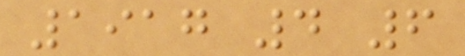1917 4 6
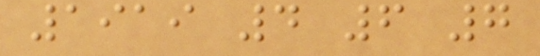1919 4 6 7
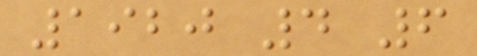1920 4 6
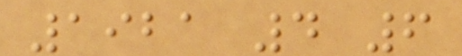1921 4 6
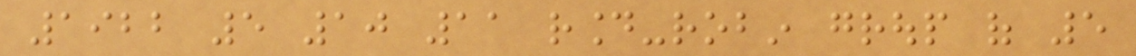1922 5 10 11 round-robin group of 5
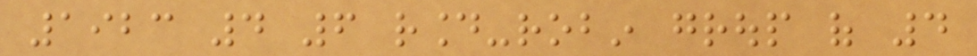1923 4 6 round-robin group of 4
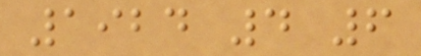1924 4 6
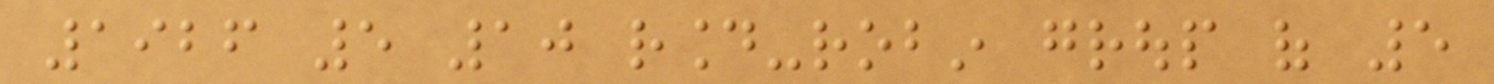1926 5 10 round-robin group of 5
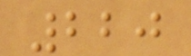220
